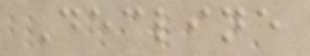Decline
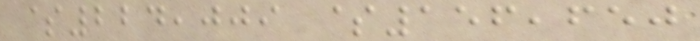$224,009 $156,650
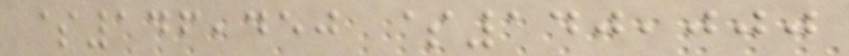$146,450 $140,000
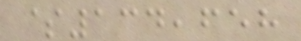$134,658
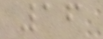16
